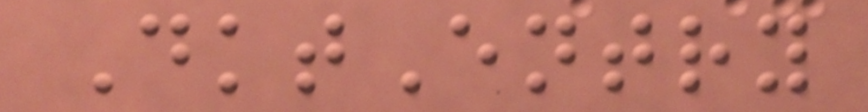DktEntry
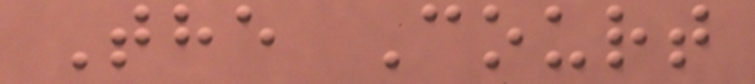The Court
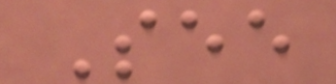See
